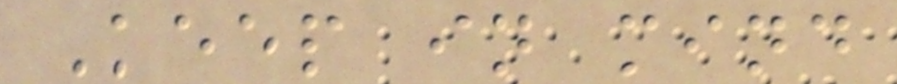Keep in mind
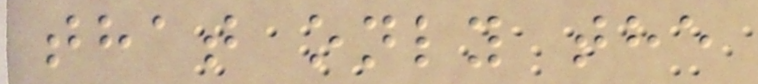that only the
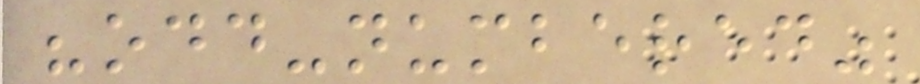"odd-numbered"
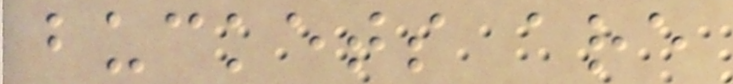buckets are
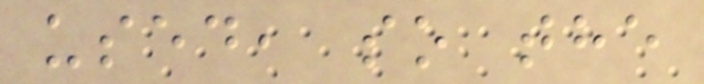used, so the
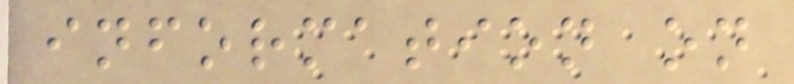information on
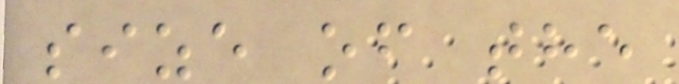size of the
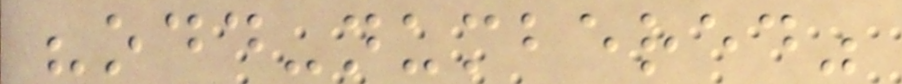"odd-numbered"
